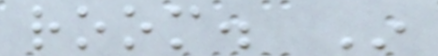room. In
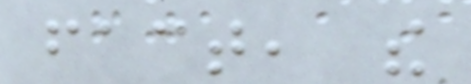fact, the
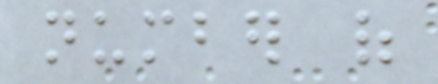number of
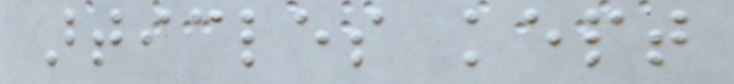articles kept
